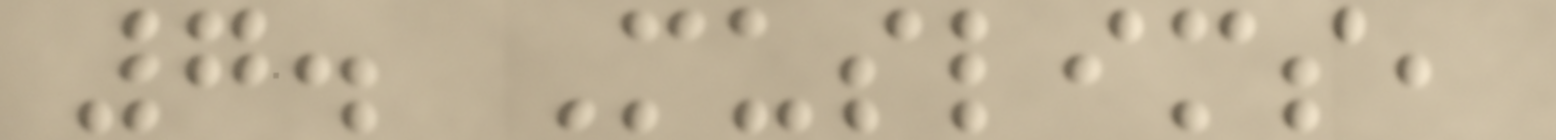7. Muslims,
